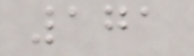171
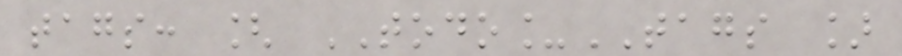tags: [ TODO_TAGS ]
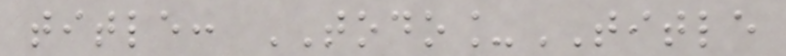title: TODO_TITLE
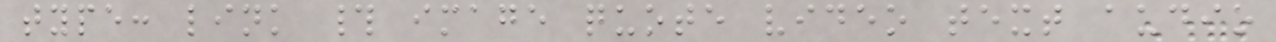type: link # image quote video text audio
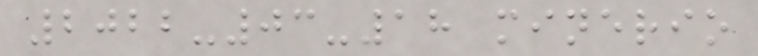2022-03-18 minerio
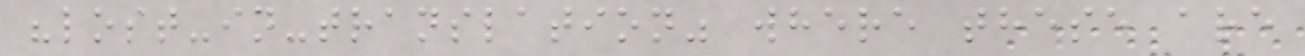"lost-in-translation" where these are
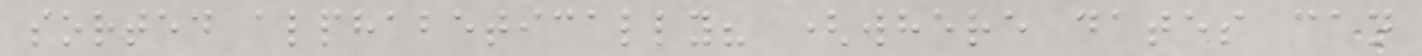sorted alphabetically? (where dates can
